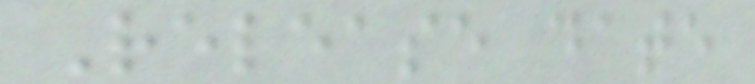Release date
